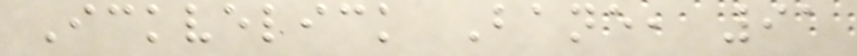Ickvelick Bane, 91
